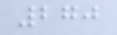270
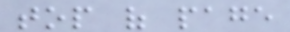top of page
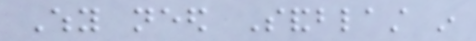Why need Sandblast in
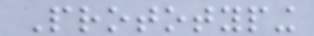Prototyping
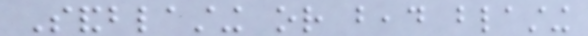Sandblasting or bead blasting
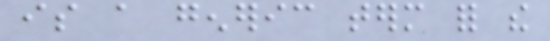is a generic term for the
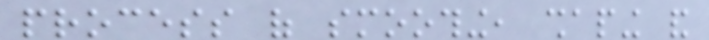process of smoothing, shaping and
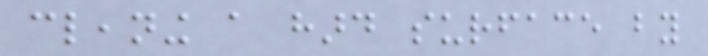cleaning a hard surface by
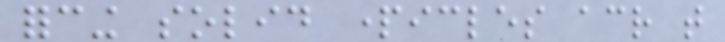forcing solid particles across that
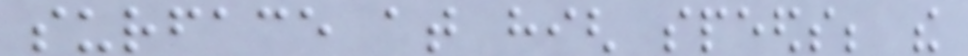surface at high speeds; the
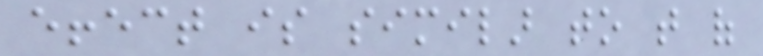effect is similar to that of
